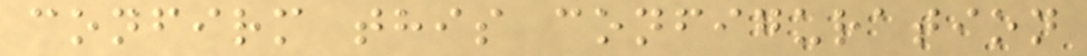confirm this configuration
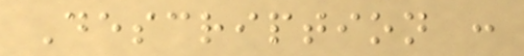Description :
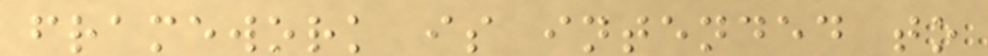framework is intended to
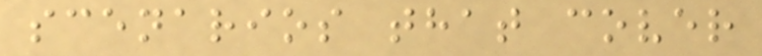scenarios that cover
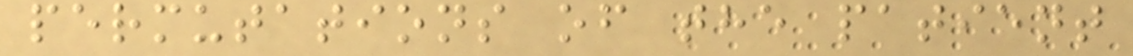permutations of the patient
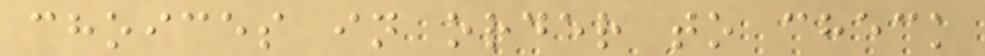choices in order to check
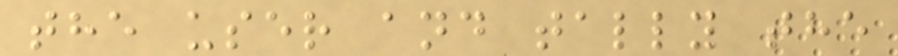the user and tally the
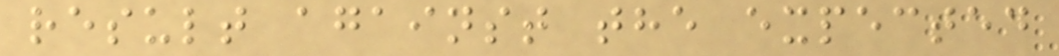result against the expected
